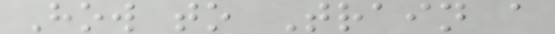How to Train a
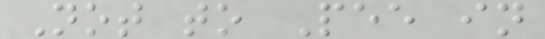Not to Pee in
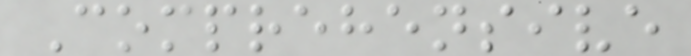Comprehensive
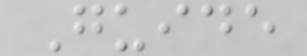Guide
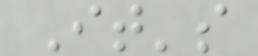It's
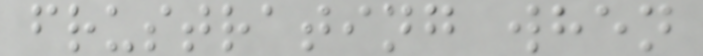frustrating when
